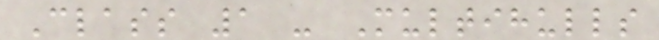Class 1 - Multihulls
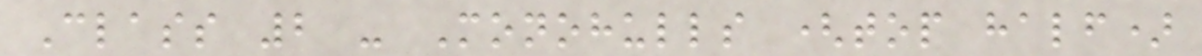Class 2 - Monohulls (top half)
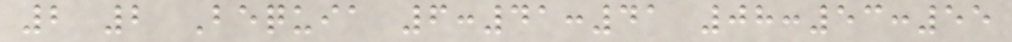2 2 Bequia 6:41:41 08:53:55
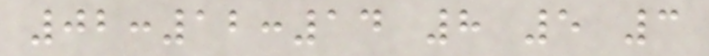02:12:14 8 5 3
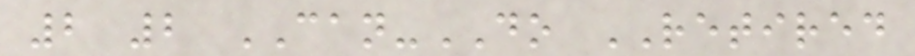2 2 CAN-DO RETIRED
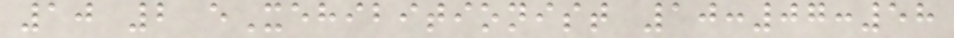10 2 eXehibitionist 10:07:58
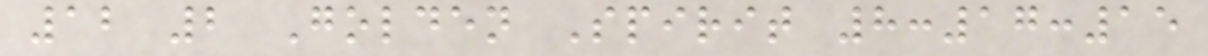12 2 Golden Spirit 8:17:15
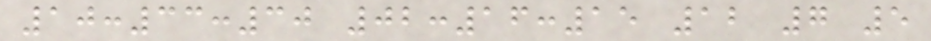10:33:30 02:16:15 12 7 5
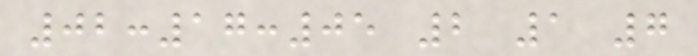02:17:05 2 1 7
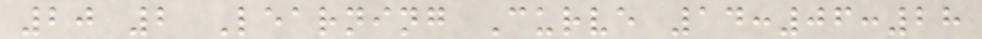20 2 Learning Curve 14:06:28
